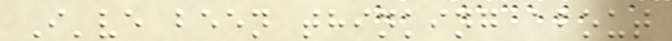I've been thinking about
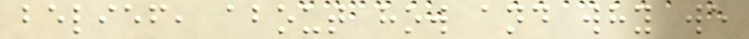belief, about how and why we
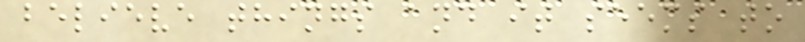believe things and it seems to
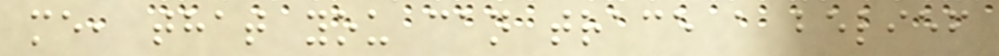me, that you can trace a belief
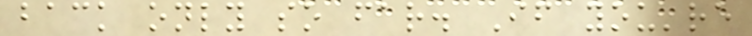back only so far. If you're
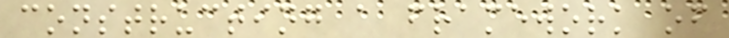constructing a framework of
